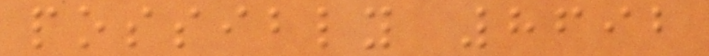possibly 8692
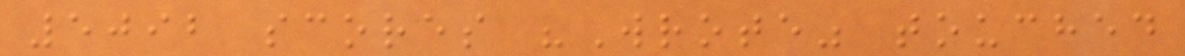5092 scores "Wrote" touched
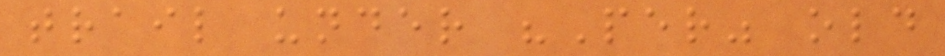trail under "Per" old
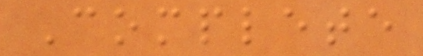Complete
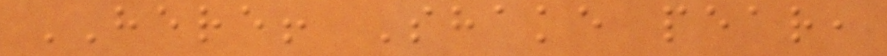HERE! Shake pear,
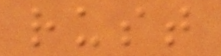rust
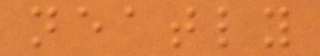neatly
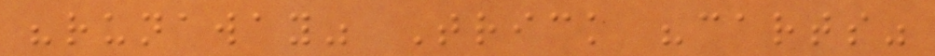"runaway" Trick "carts"
